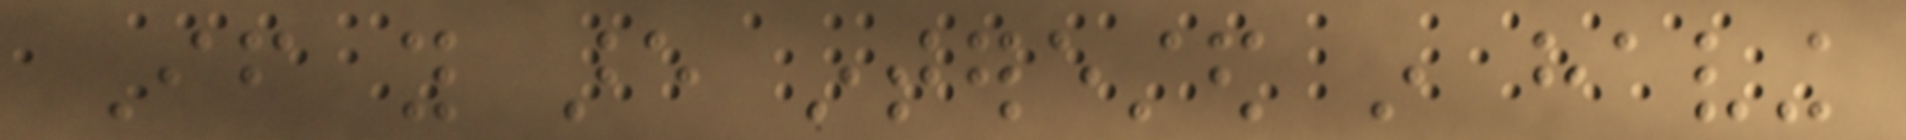If you are interested in having
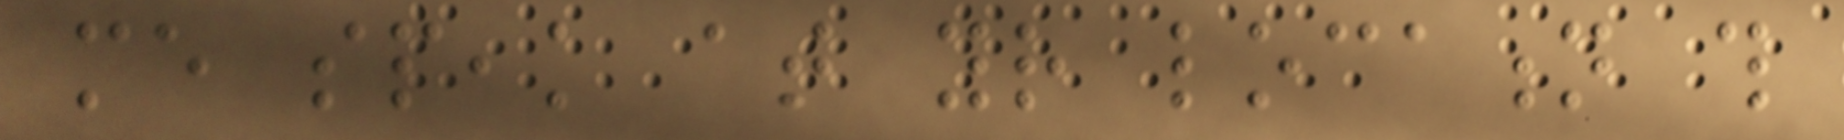me speak at your location this
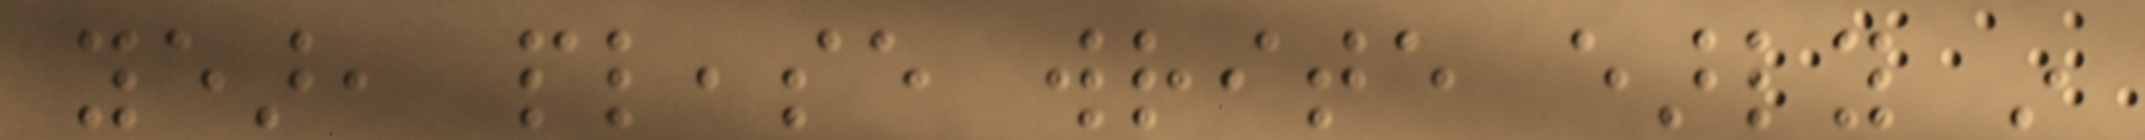year, please write early in
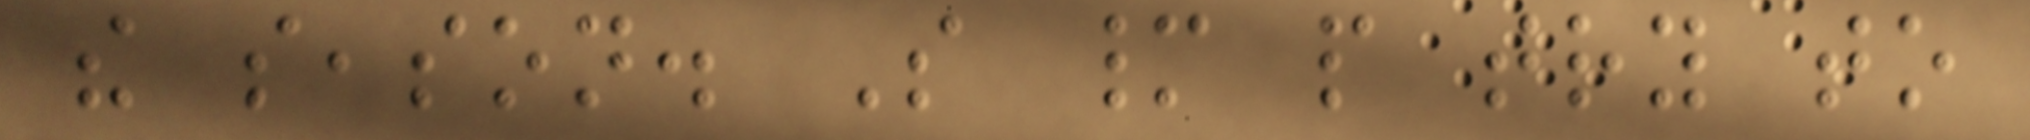the season. So many people try to
